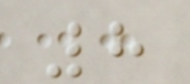8
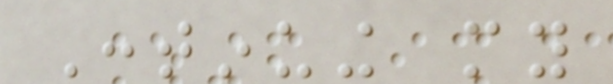Continuing my
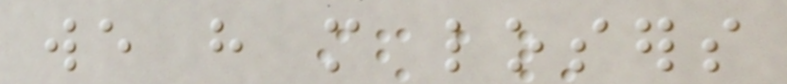we have more losers
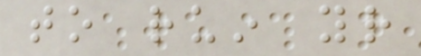to ruin your
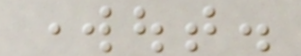workout.
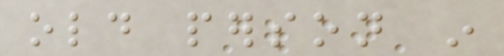old person in
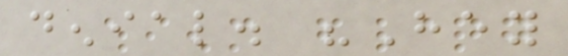denial. "Hey
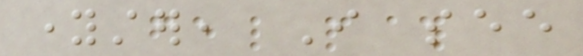youngster, I see
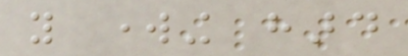you working hard
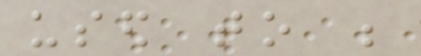used to be
